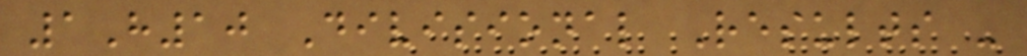1H10 Divisional Results -
